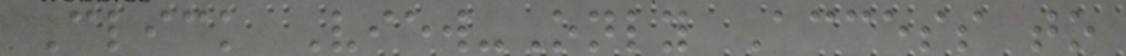Click View-Only Access to
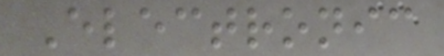Electronic
